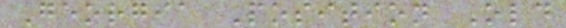Georgia Position Old
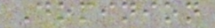Dominion
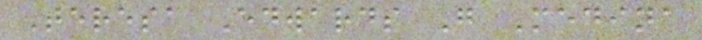Teresa Edwards G Medina
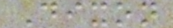Dixon
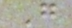G
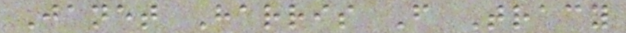Janet Harris F Tracy
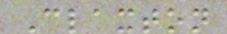Claxton
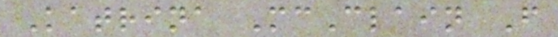Katrina McClain F
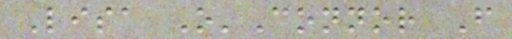Lisa O'Connor F
